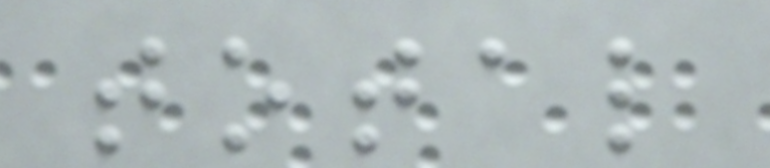total
